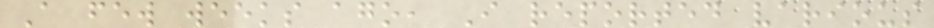A few weeks ago, I reported various
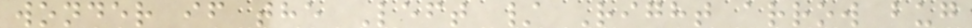wonder if the Left / Right arrow bug
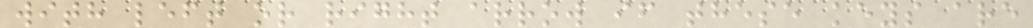with left or right arrow if these keys are
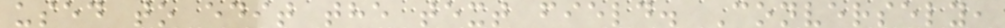used to edit the text field. Conversely,
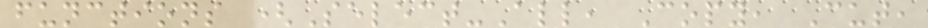functions (Select-All, Copy, Cut,
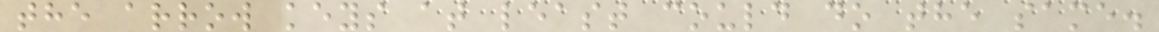the arrow keys at least could do the same.
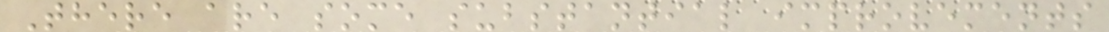There are some substantial improvements
